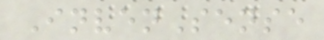InvenSense
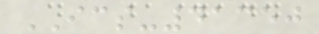ICS-41350
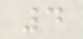4
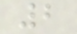2
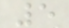5
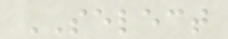SELECT
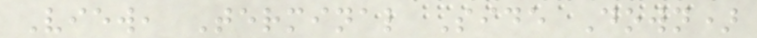View, Terminal Side Down)
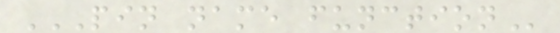PIN NAME FUNCTION
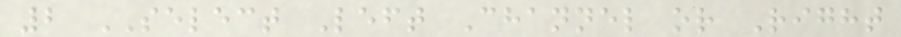2 SELECT Left Channel or Right
